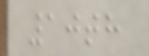10th
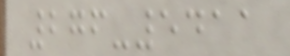276-5411
